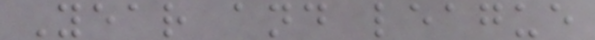Year and league
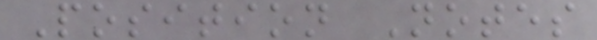Position Notes
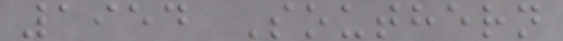1954 Southern
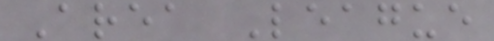Area League
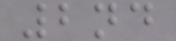2nd
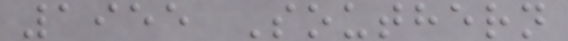1955 Southern
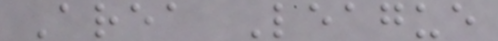Area League
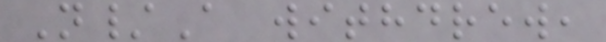N/A withdrew,
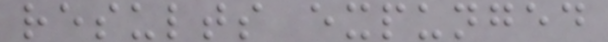results expunged
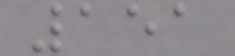151
